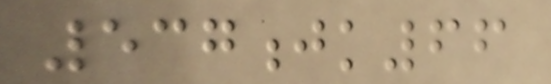537jk66
